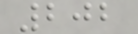202
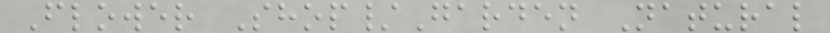Flower Shop/Garden Natural
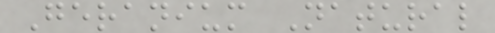Geranium Natural
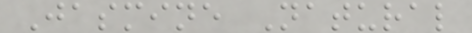Jasmine Natural
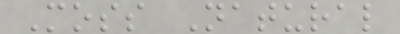Moss Natural
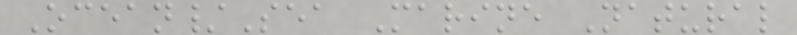Ocean/Sea Marine Natural
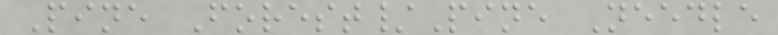Pine Forest/Pine Needle
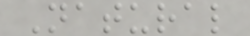Natural
